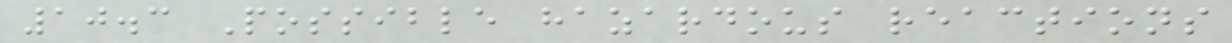10.3 Possible hazardous reactions
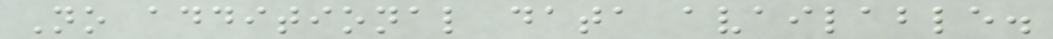No additional data available.
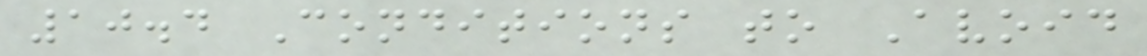10.4 Conditions to Avoid
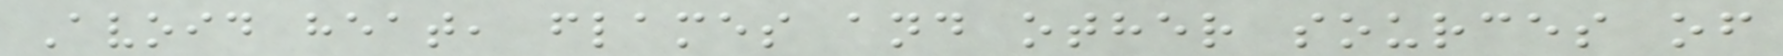Avoid heat, flames and other sources of
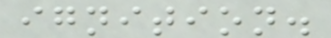ignition.
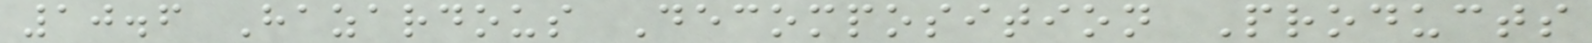10.6 Hazardous Decomposition Products
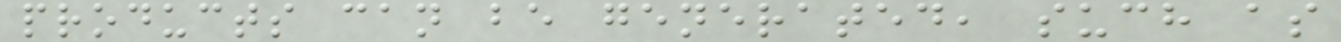products can be generated, such as
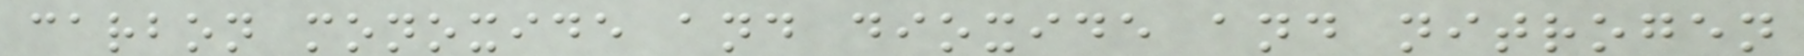carbon monoxide and dioxide and nitrogen
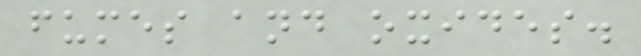fumes and oxides.
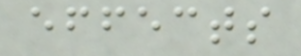effects
